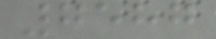7587
